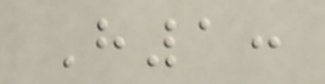H1:
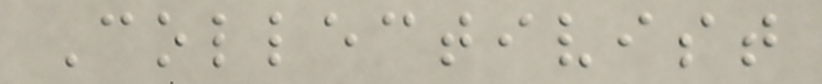Collectivist
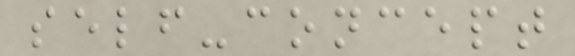self-concept
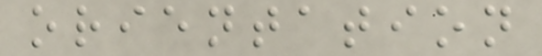orientation
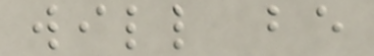will be
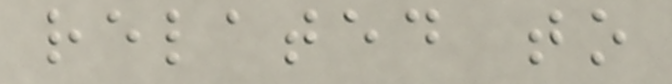related to
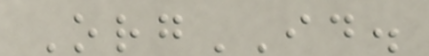OrgID.
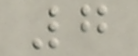7
